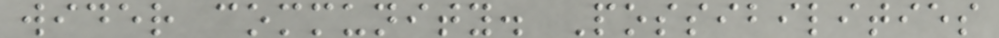wider community. Possibilities
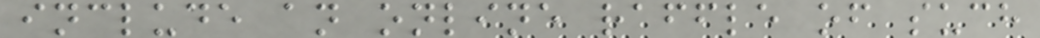include an online raffle of such
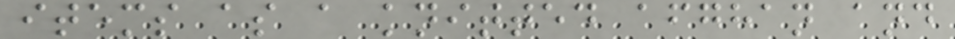items as a knitted afghan and
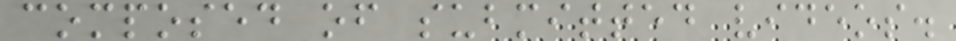composed of submitted videos.
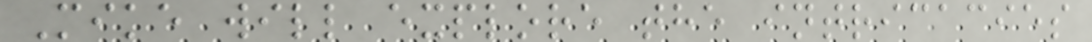Mike will explore the intricacies
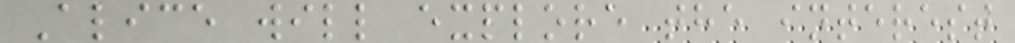Alice will explore the interest
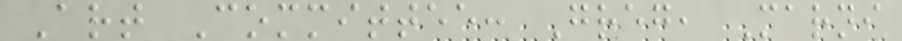Art Committee: Greg, Marni
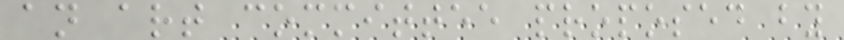an art committee proposed by
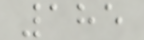185
